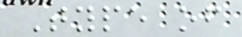Type of
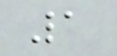1
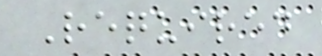Required
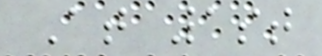At 1st
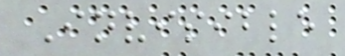Invisible
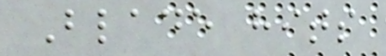Blade hits
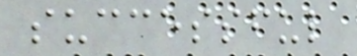successful
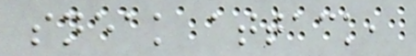sneak attack,
